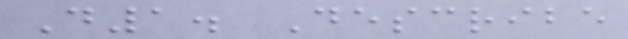D1. Describe
